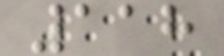118
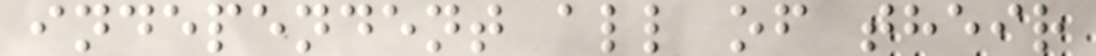independent all of their
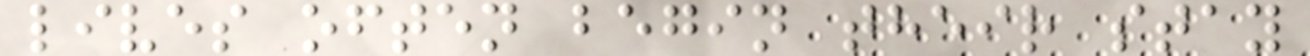lives often begin their stay
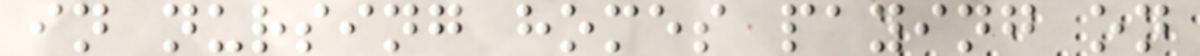in nursing homes paying on
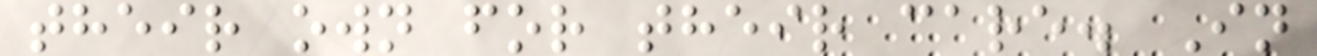their own for their care. In
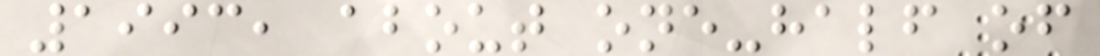1993, about one-half of
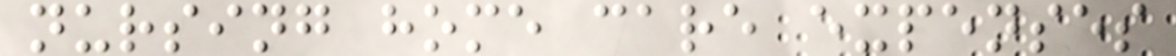nursing home care expenses
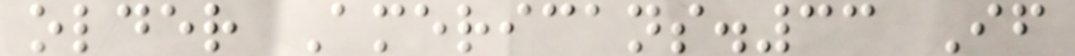older Americans.33 If
